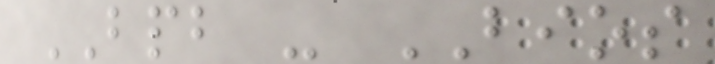BPB - BIOS
